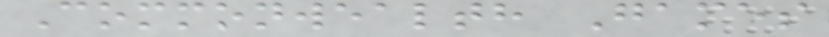Commonwealth Games
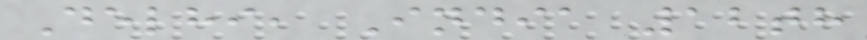Delhi, India 12th
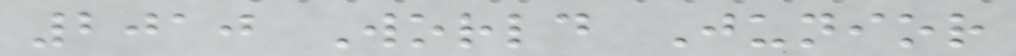2010 World Junior
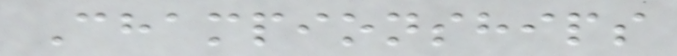Championships
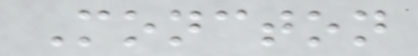Moncton
